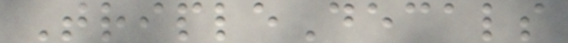TripleDecals
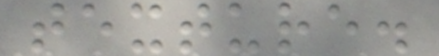texture.
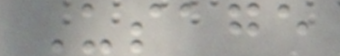Usage
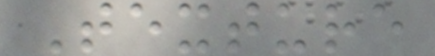Texture
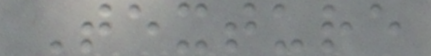Texture
